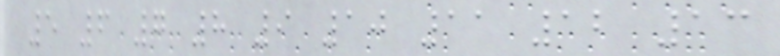5 6 7 8 9 10 11 12 13
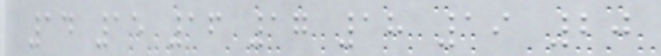14 15 16 17 18 19 20
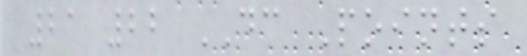21 22 DC Points
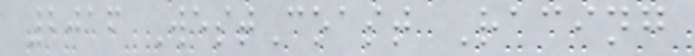2016 WestCoast Racing
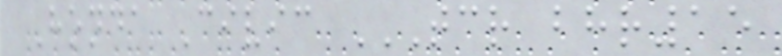Honda Civic TCR BHR15
